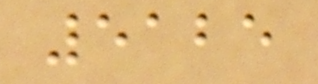5125
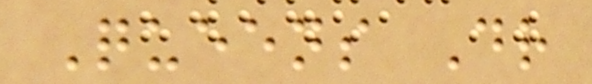Queens Dr
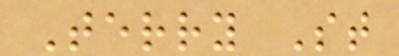Terry St
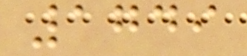1749
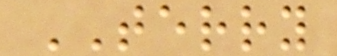TERRY
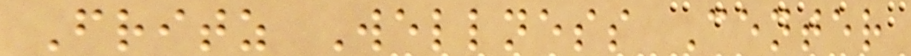Fritz Wellness Center
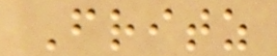Fritz
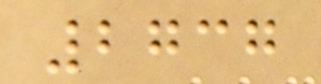2737
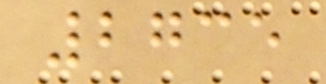2735
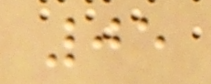05
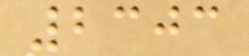2303
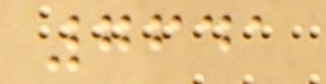7641
